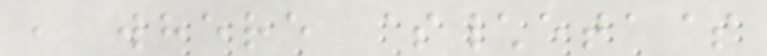, where $\eta$
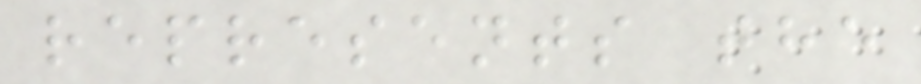represents the
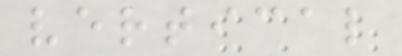vertical
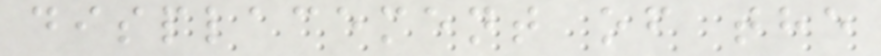displacement of the
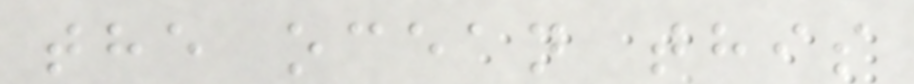the ocean this
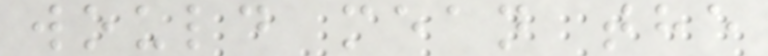would mean the
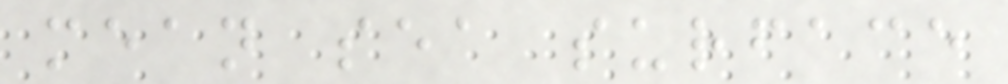mean sea surface
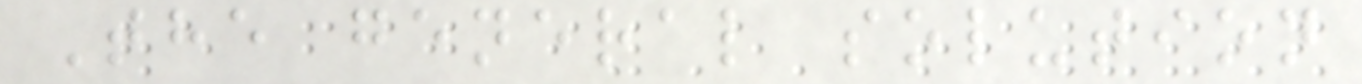The general solution
